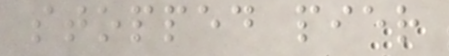stopped pier
